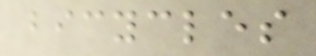bicycles
